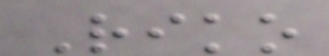Riko
